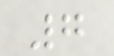7
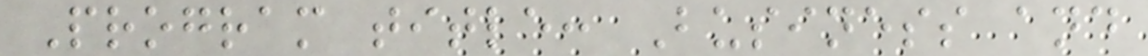Program title: Business and
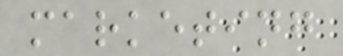marketing
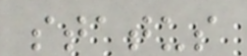status
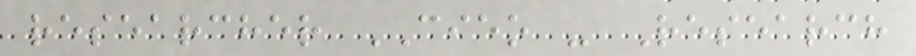researcher CIEO - Research
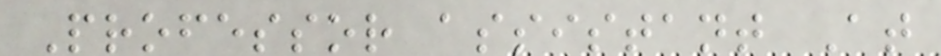Professor assistant At
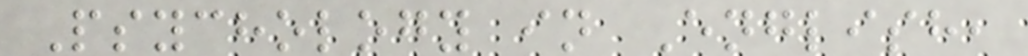Psychology in English,
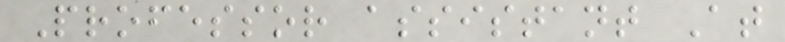Professor assistant At
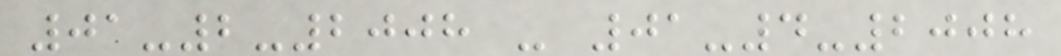01-2-2008 - 01-4-2008
